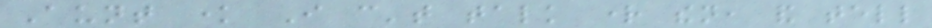Aunt know I can't talk right then, and tell
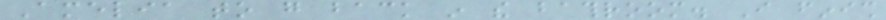Amelia to go back in the bathroom. I finish
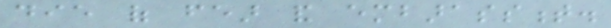die of fear and embarassment.
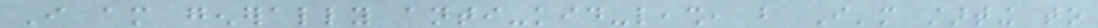I am generally anti-kid-leash, but I'm starting to
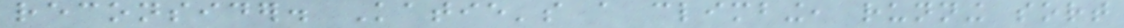reconsider. Katie's a climbing, running sort
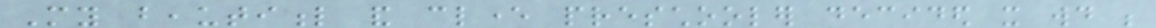My beautiful and clever preschooler decided it would be
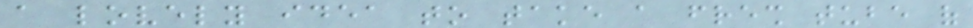a lovely idea to take a fresh tube of
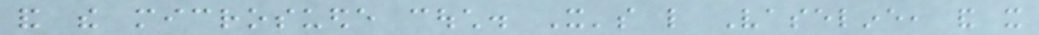and the microsuede couch. It's like Vaseline, and it
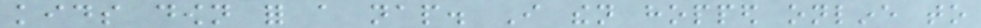kids down for a nap. I then hopped online to
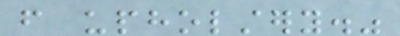from upholstery."
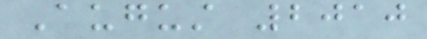August 2010
